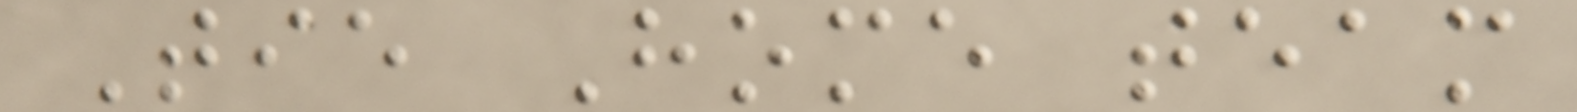Tie Home team
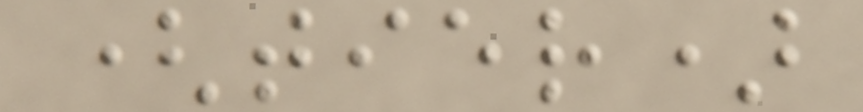(tier)
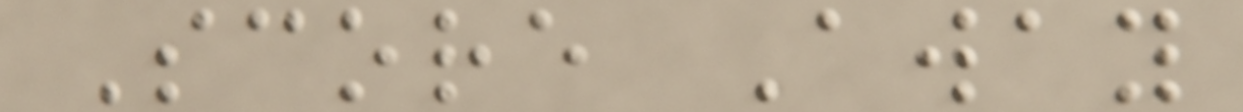Score Away
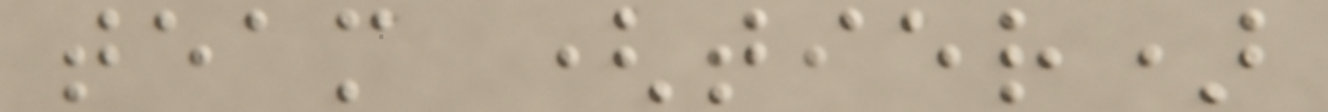team (tier)
